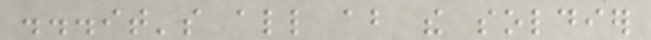...it's all about the soldier
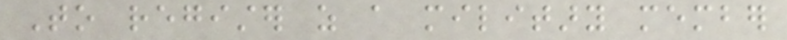To register as a military member
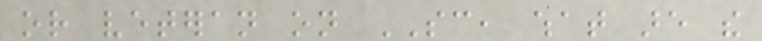or veteran on SC, what are the
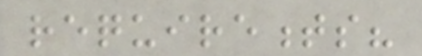requirements?
